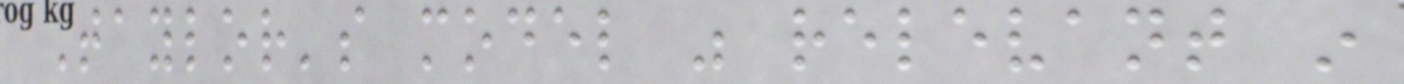Taylor's model was relevant in
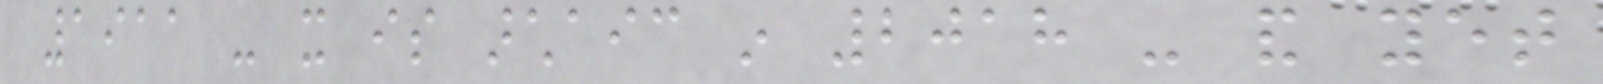1911 - it is archaic in 2018 - and yet
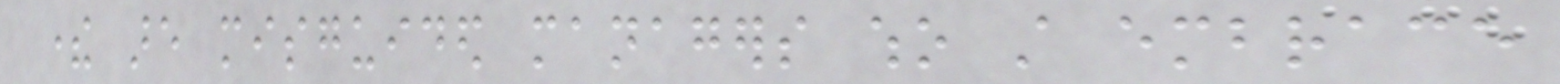there are misguided managers who still embrace
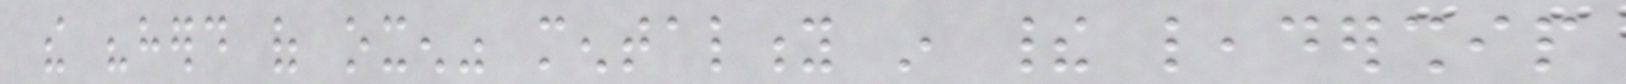the "herd of oxen" mentality in their leadership
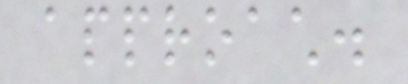approach.
